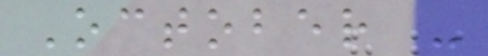October -
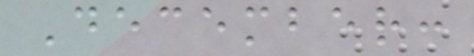December:
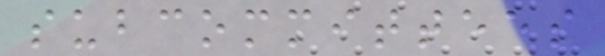subcommittees
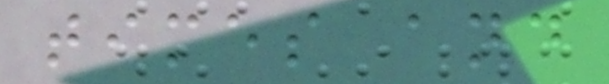times and
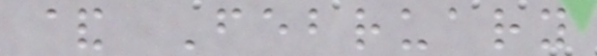& February
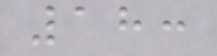18:
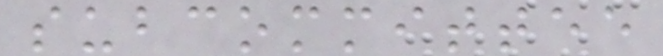subcommittee
